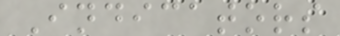Indicators
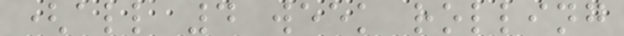(all 4 week rolling
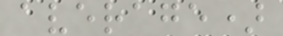average)
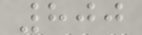800
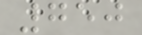750
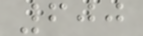600
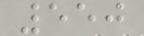550
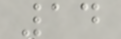14
